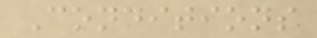Conditions
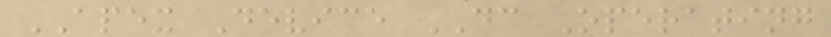APEX Device DC Operating
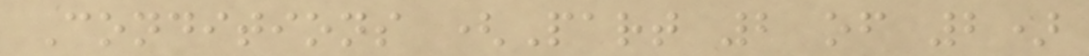Conditions (Part 2 of 2)
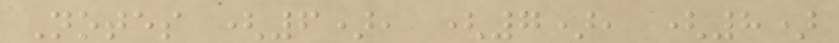Notes (6), (7), (8)
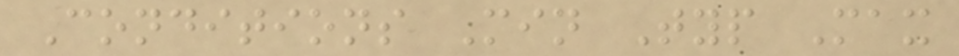Conditions Min Typ Max
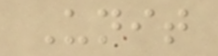Unit
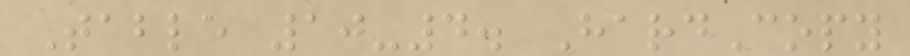Table 10-4. HardCopy
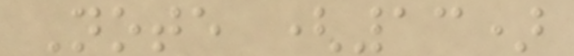Note (13)
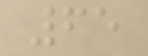65
